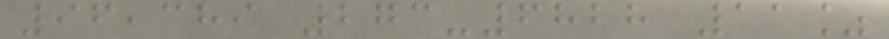96,389 273-6828 11%
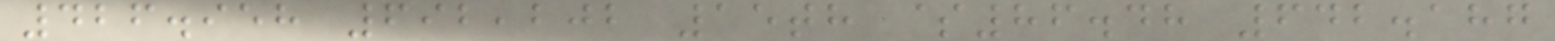426.958 692,202 15th $86.48 642.187
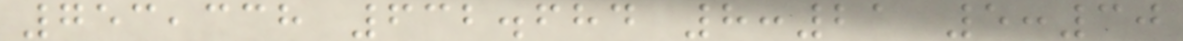753,338 632.684 8:21 5:30
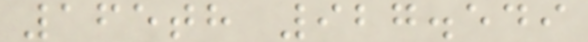165th 927.549
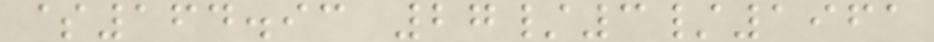$164.93 27/3/1961
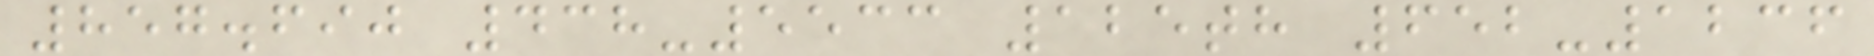857.690 438-5533 125th 652-1236
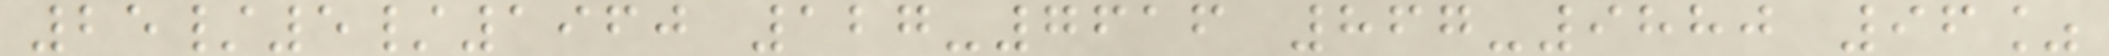25/5/1960 127-7616 867-9880 96%
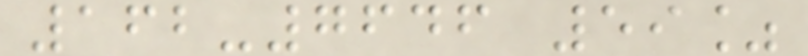162-7646 59%
